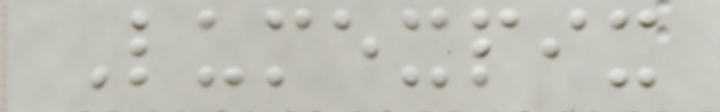Lumexpix
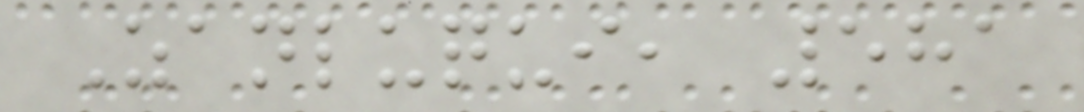Zanluqui, 581
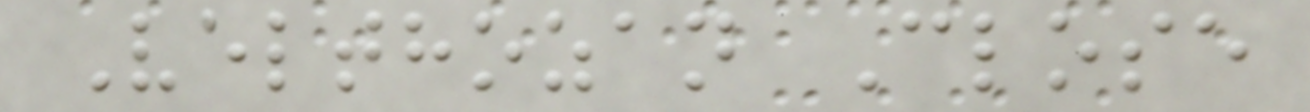Velthozan Close
